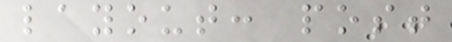layout: post
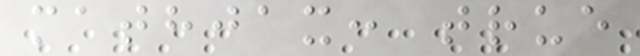mathjax: true
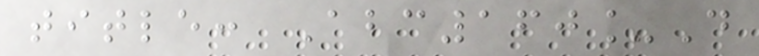title: Abc160_D
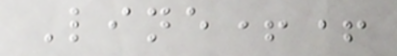Line++
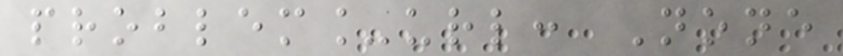problem_url: None
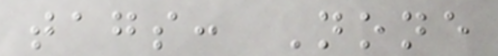tags: None
